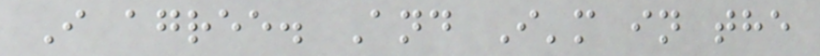I agree. And I'm in the
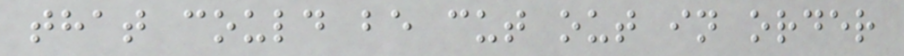that could be cut out in order
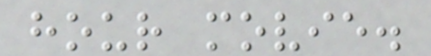hour movie.
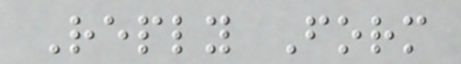Reply Form
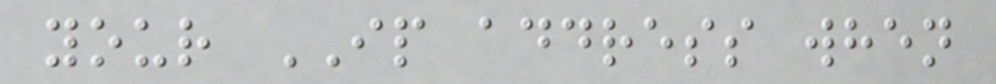your IP address when
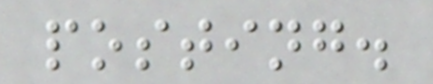posting.
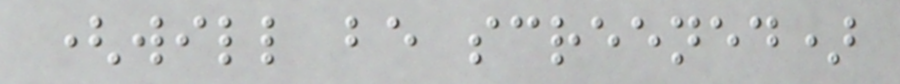(will be screened)
